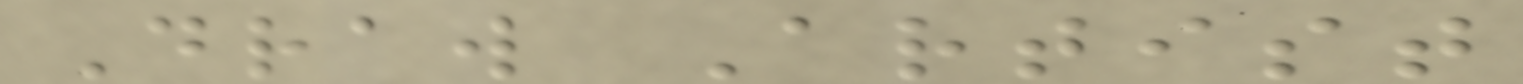Draw Artist
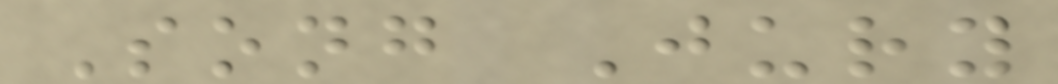Song Jury
